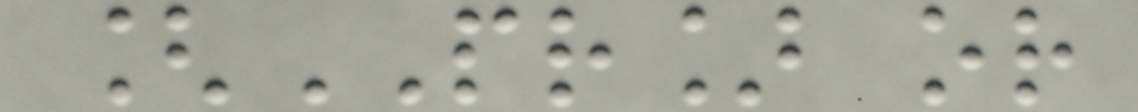[PR] or
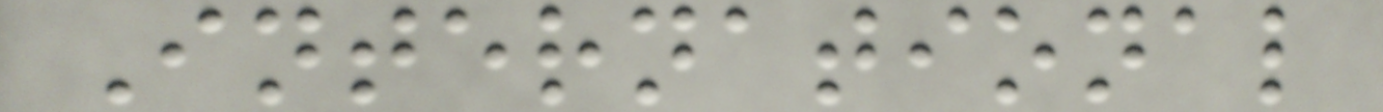International
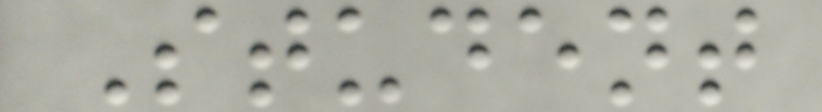Student
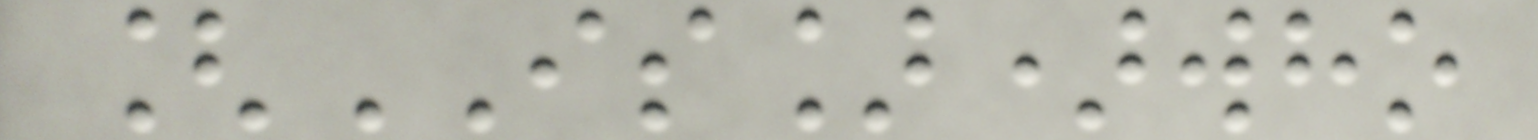[IS])who
